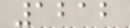1212
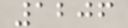1206
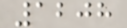1208
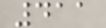411
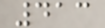413
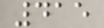415
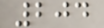204
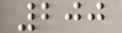200
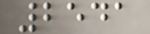2541
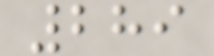289
